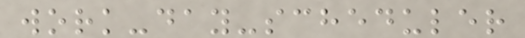work-day-scheduler
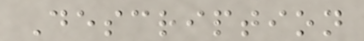Description
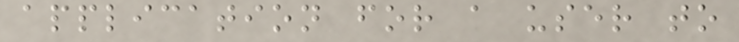application for a user to
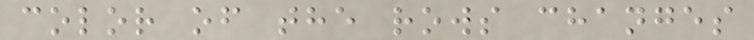color of the rows changes
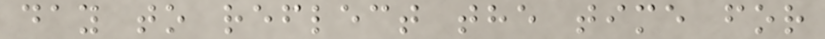day to reflect the time for
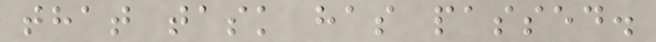that task has passed.
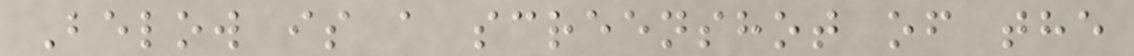Below is a screenshot of the
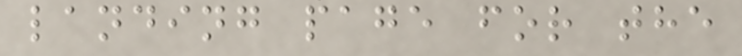landing page for the
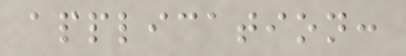application:
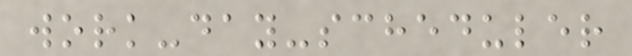work-day-scheduler
